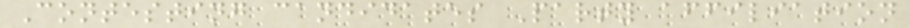Contesting candidates Party affiliation
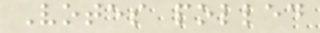Votes polled
